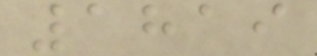1819
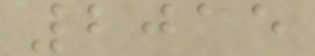2015
